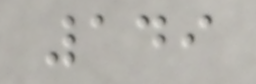149
